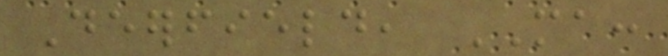Deerfield, MA:
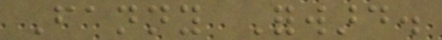Fanny Forward.
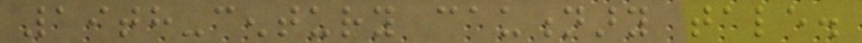19th-century cautionary tale.
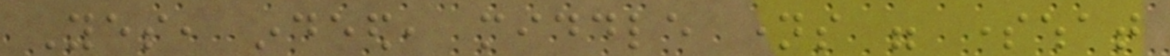Yes, indeed, middle names were somewhat
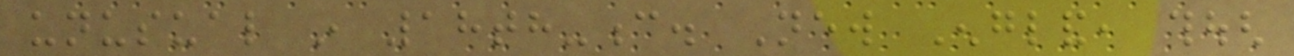unusual in 18th-c. New England, though
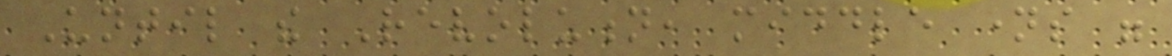Until the Revolution, middle names were
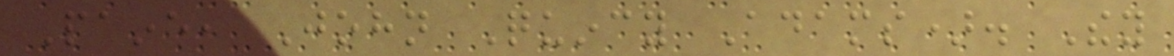Paine, John Quincy Adams). They
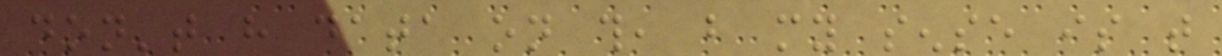don't have data on this, but my sense is that
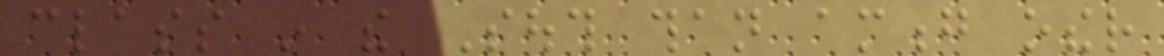class in the South than among other
